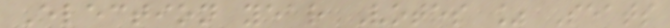Election year Votes % Seats
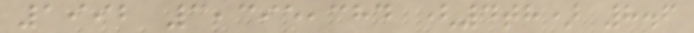1992 3,395,384 (4th) 8.6
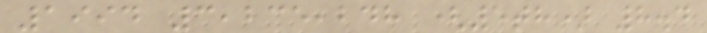1994 3,235,248 (5th) 8.4
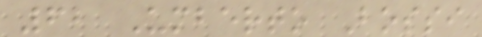62 Umberto Bossi
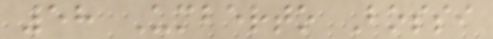58 Umberto Bossi
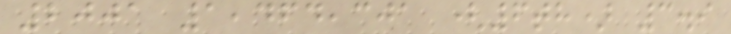2001 1,464,301 (6th) 3.9
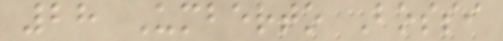28 Umberto Bossi
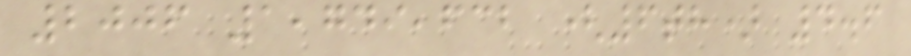2006 1,749,632 (6th) 4.6
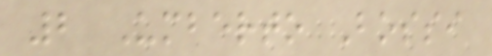2 Umberto Bossi
